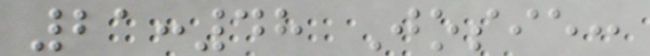21:48 Josie:
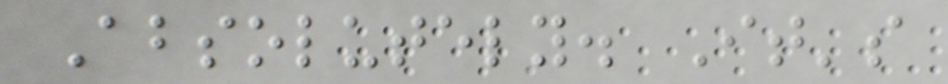Absolutely. It's
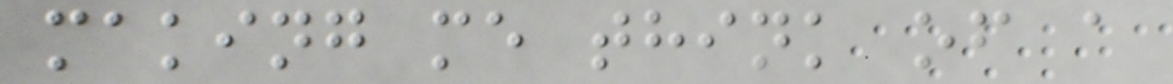making me think of a
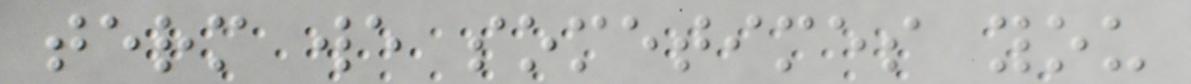term we sometimes you
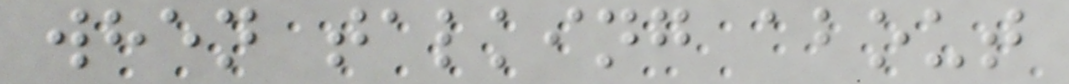when talking about
